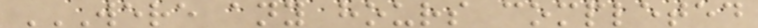WERE ANY HOURS COMPLETED
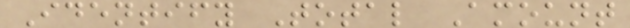Identify Total Amount
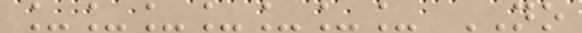_______ NO
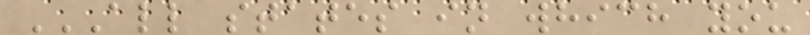ALL STATES IN WHICH YOU
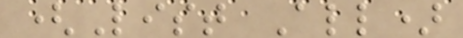(List All)
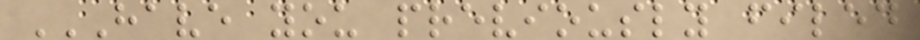HAVE YOU PREVIOUSLY FILED
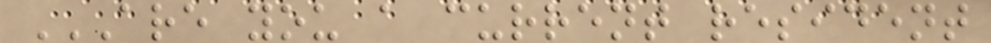ARE YOU A CURRENT RESIDENT
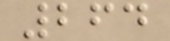264
